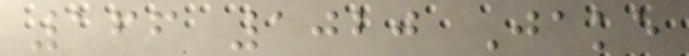166 1020 Jake
